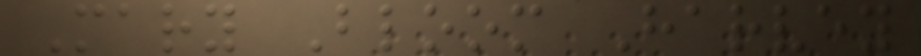Mary Bloom Harvey
